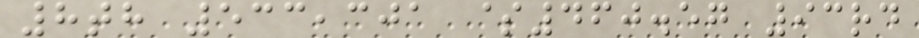8th 533,301 $460.57 93rd
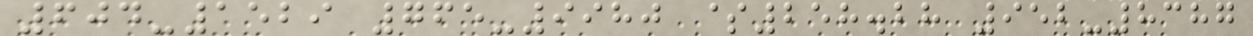604-1529 765-9980 $258.28 952-8387
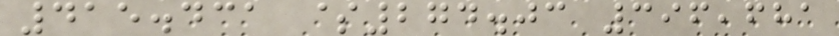415.431 $274.03 396,681
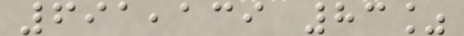691,139 83%
